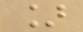]
